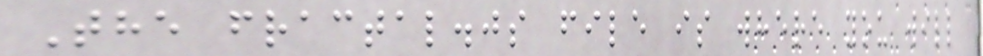The fractal.js file is where you will
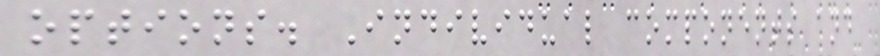options. Individual components and
